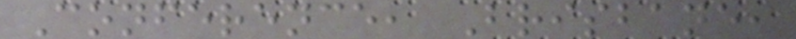Conference, Brisbane,
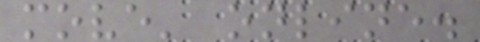move' online.
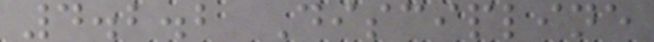4.2.2 Discipline
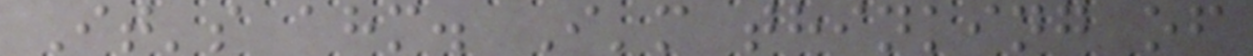It's ahm. I'm thinking of
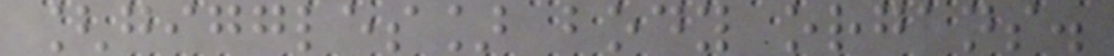[giggles] body organs.
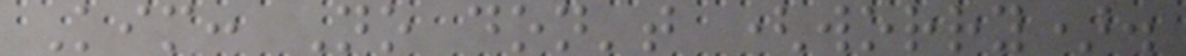Kim: No don't (worry).
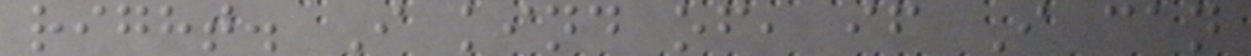right. I kind of, if I can
